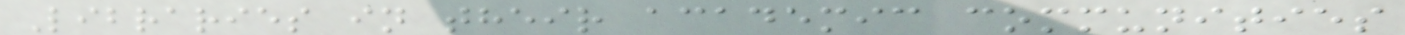Libraries in their academic communities
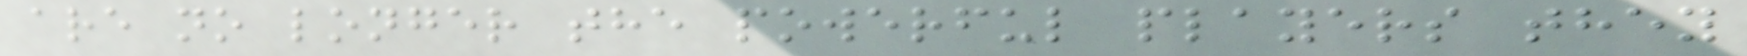are no longer the powerful players they
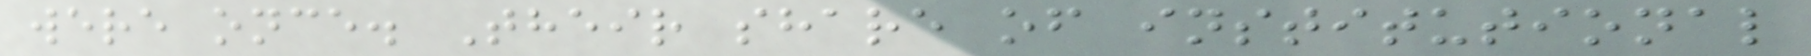were once. Their share of institutional
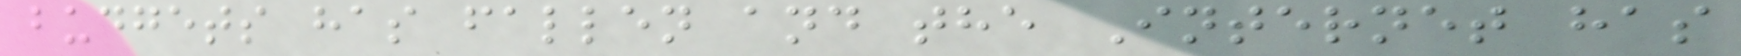budgets has fallen and the Internet has
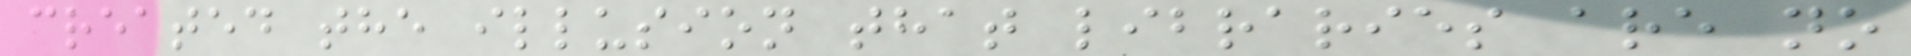created the illusion that libraries are no
